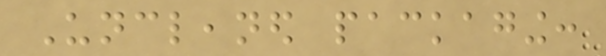Uncleaned packaging:
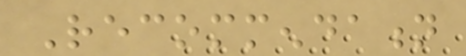Recommendation
